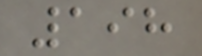198
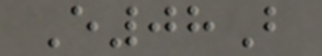E08B
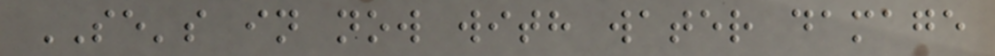SE's in now with water damage
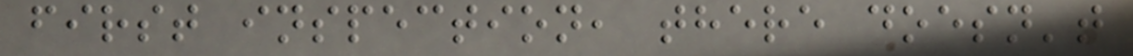first inspection, there doesn't
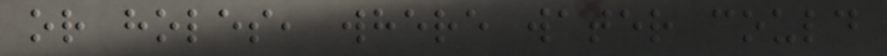or holes, where water could
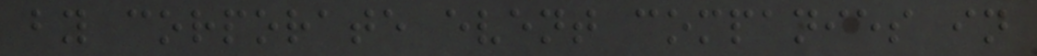by corporate event companies in
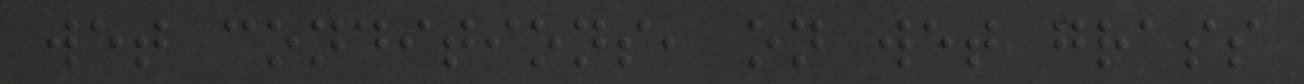wet conditions, on wet grass
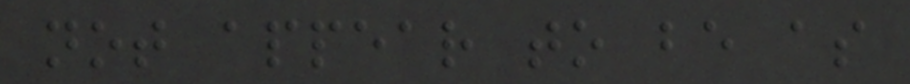not appear to be as
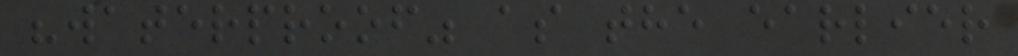"waterproof" as the earlier
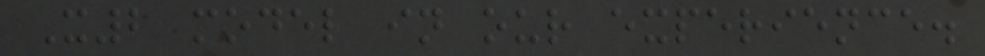X2 model in our experience.
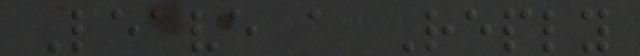Leave a Reply
